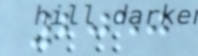2050
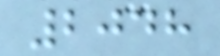2048
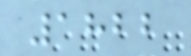1822
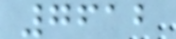7612
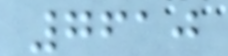7610
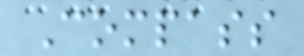Compass
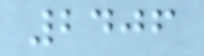2406
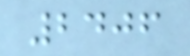2406
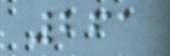261
